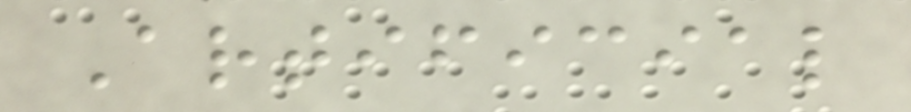Artificial
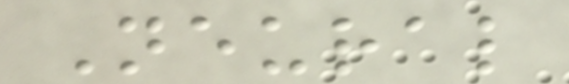Neural
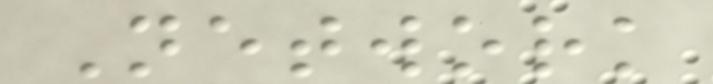Network
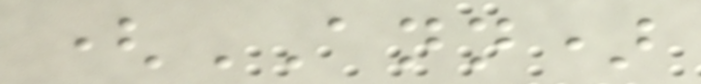(ANN)
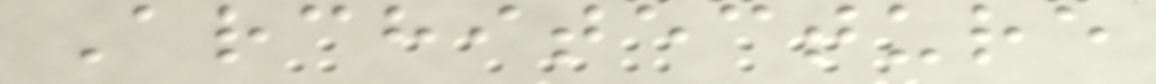Architecture
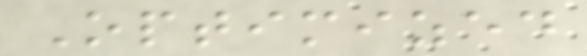Optimized
